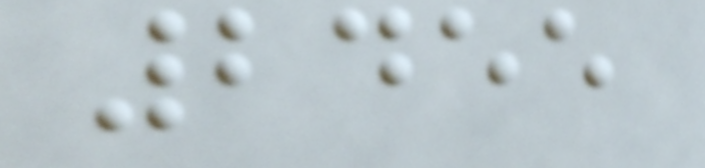2455
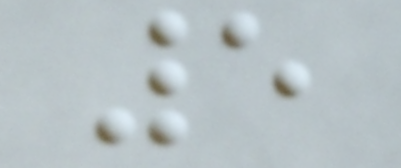5
